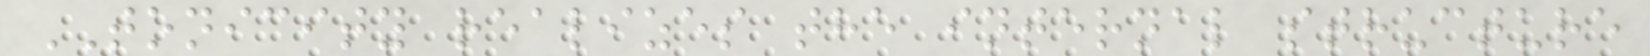TONICITY realizes the internal structure
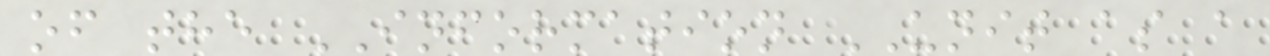of the INFORMATION UNIT as a
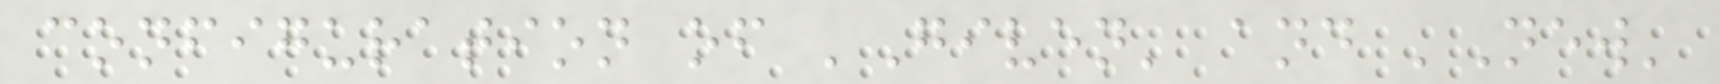configuration of 'Given' and 'New'
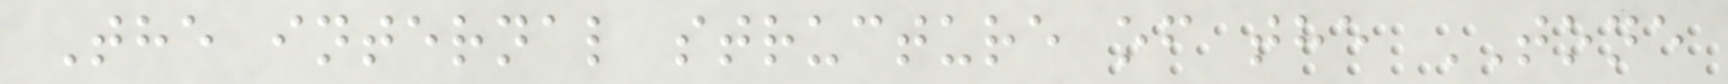The internal structure of the TONE
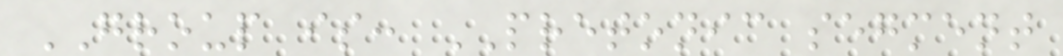GROUP is: PRETONIC segment
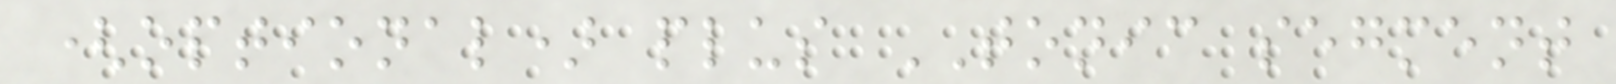(optional) plus TONIC segment
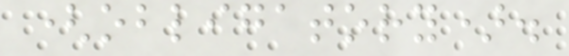(obligatory).
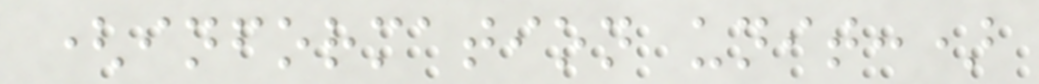(information unit:)
